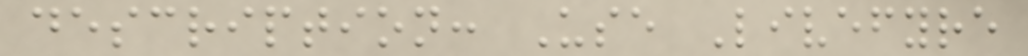description: Use Livefyre
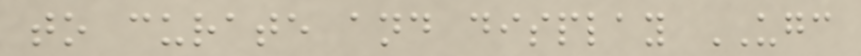to curate and display UGC
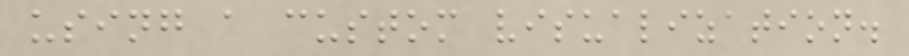using a custom visualization.
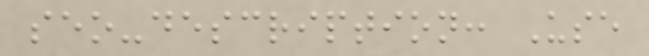seo-description: Use
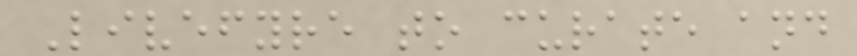Livefyre to curate and
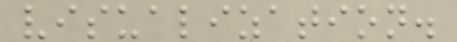visualization.
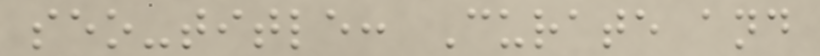seo-title: Curate and
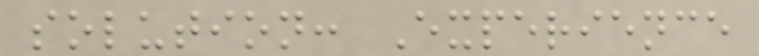solution: Experience
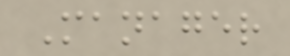Manager
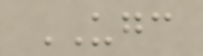UGC
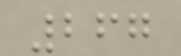267
